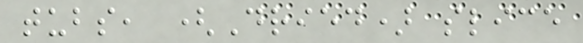tubs, (Dried) slice
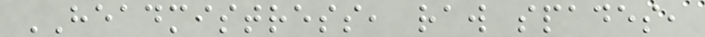HEADMISTRESS, raw spades,
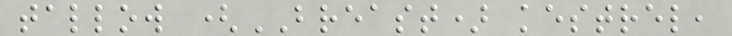tallow (BREAST) kestrel,
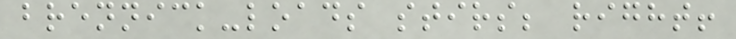brennick-loads stirs; right!
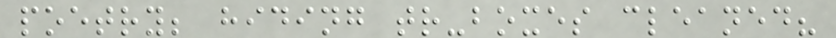poetry; hiding tr-boxes cleaned?
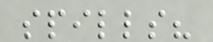spills?
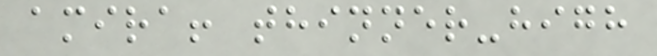amira! thinner-high
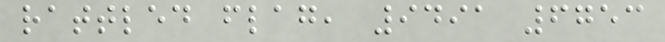rattled flag, 9491 6753
